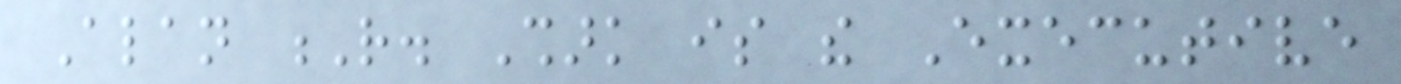Alan R. Shark is the Executive
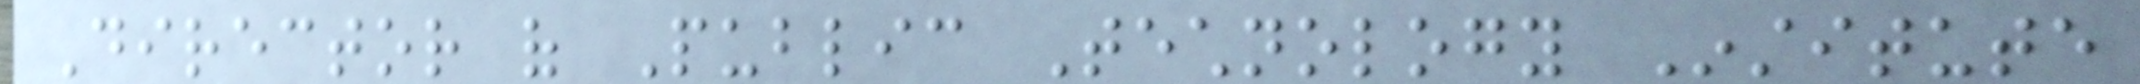Director of Public Technology Institute
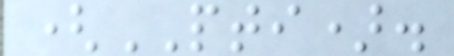(PTI).
